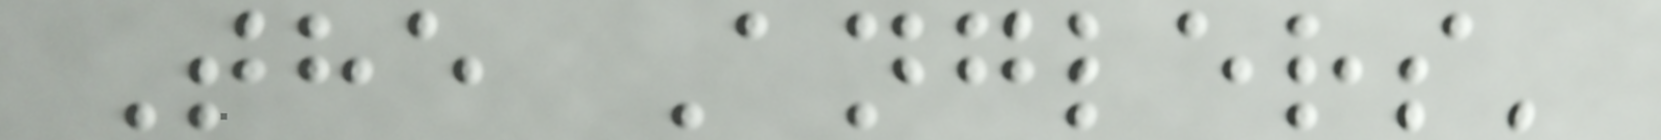The Anglers'
